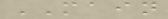MAIN
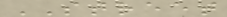STREET
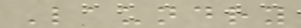Laundry
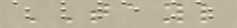TAYL
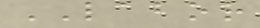LABOR
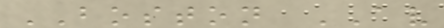BOSTON AV
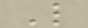L
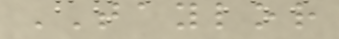TAYLOR
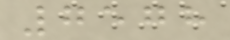7578
